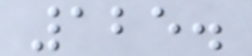125.
